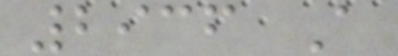2936 A
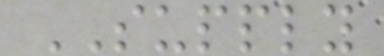SUPPLY
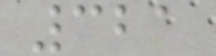321
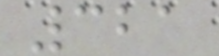321
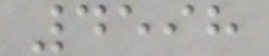4598
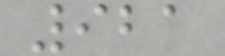921
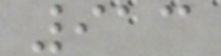913
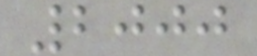2000
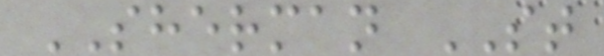SHERMAN ST
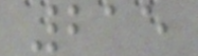215
